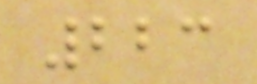223
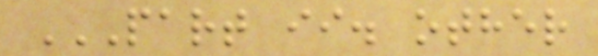PART II. OTHER
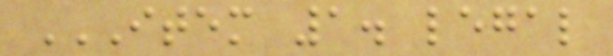ITEM 1. LEGAL
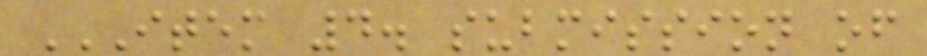ITEM 4. SUBMISSION OF
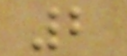2
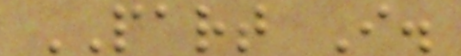PART I.
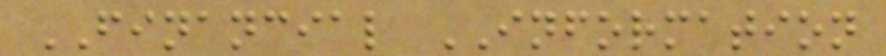FINANCIAL INFORMATION
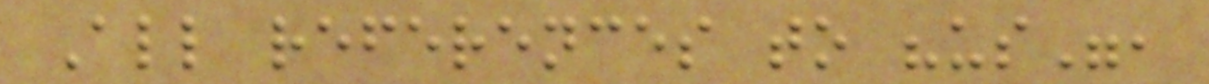All references to "us",
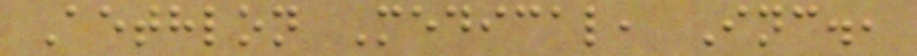Aethlon Medical, Inc.,
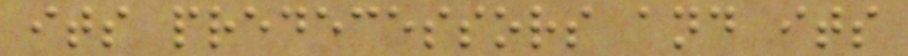its predecessors and its
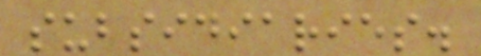subsidiaries.
